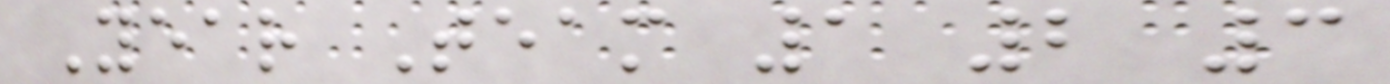Year Team 1 2 3
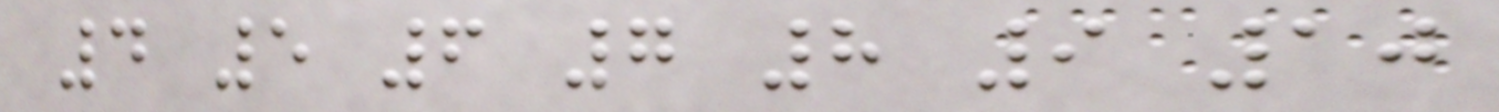4 5 6 7 8 9 10
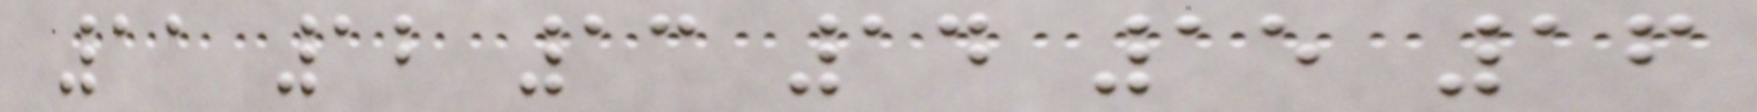11 12 13 14 15 16
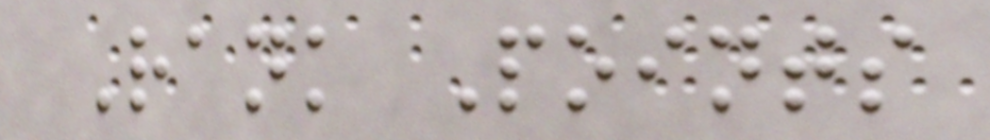Rank Points
